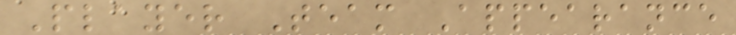Player Team Appearance
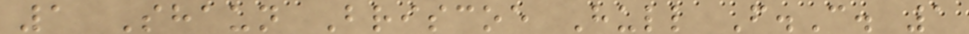1 Shaun Briscoe Hull F.C. 1
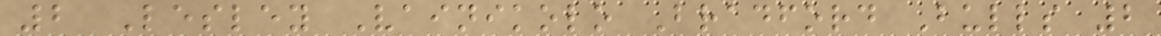2 Lesley Vainikolo Bradford Bulls 2
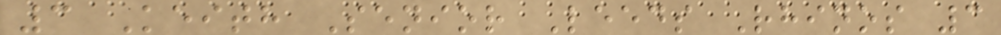3 Keith Senior Leeds Rhinos 3
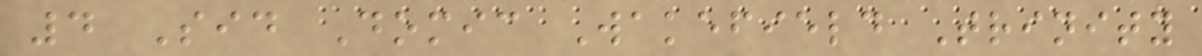4 Sid Domic Wakefield Trinity
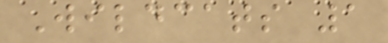Wildcats 1
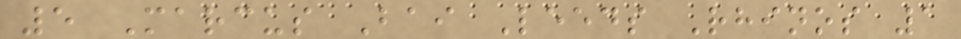5 Marcus Bai Leeds Rhinos 1
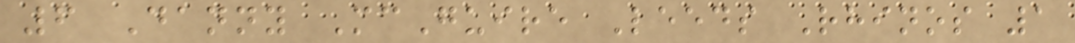6 Danny McGuire Leeds Rhinos 1
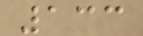133
